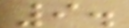9.
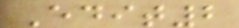Edit2
